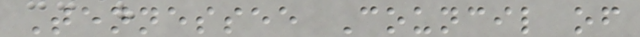Tennessee Council of
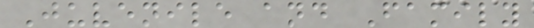Juvenile and Family
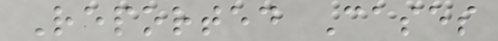Reported Cases
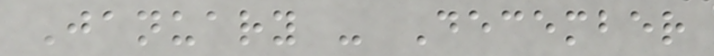January - December
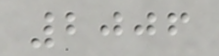2006
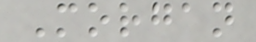Morgan
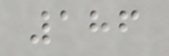186
